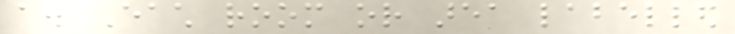a. Each room or area labelled
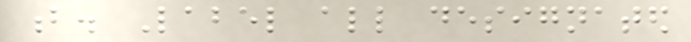b. Label all designated
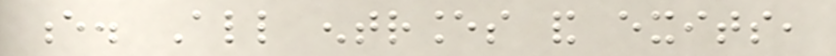e. All entrances and exits,
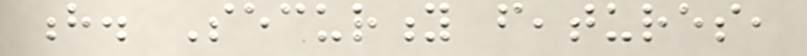h. Security features,
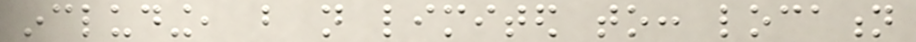including, but not limited to: location
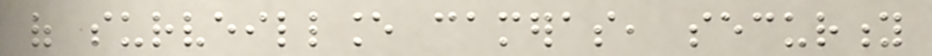of surveillance cameras, security
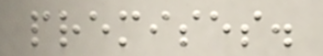premises.
